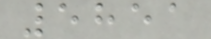5851
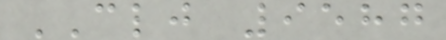CLJ 9587
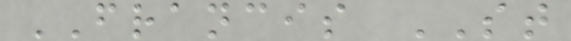FRANCIS ST
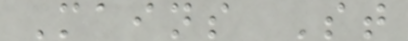Mains St
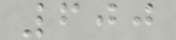600
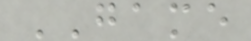GAME
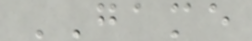GAME
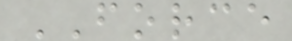FORCE
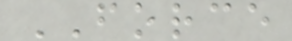FORCE
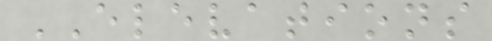ELEVATIONS
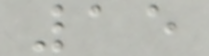15
